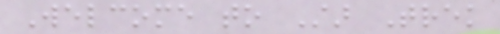Welcome to Star Trek
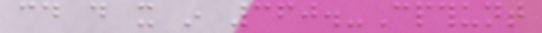could do it in 360.-Cpthunt
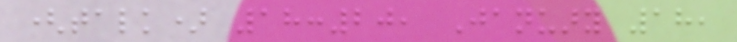(talk) 18:20, January 18,
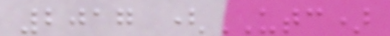2017 (UTC)
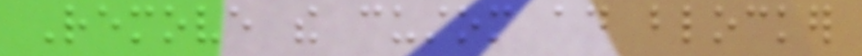Remove the custom ad blocker
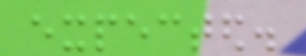expected.
